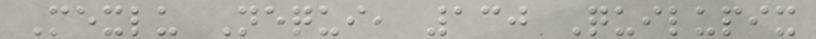Mexlu Nequi, 130 Quilupix
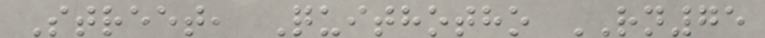Street, Quithotho RN75
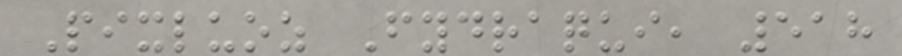Pixluoz Fydraqui, 518
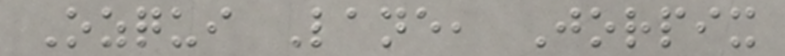Ozqui Lane, Jorpix
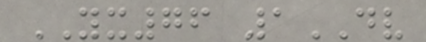YX76 1DV
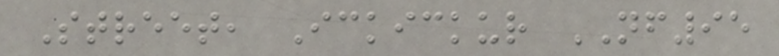Street, Ickickur NF95
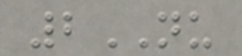2NU
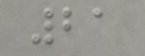21
